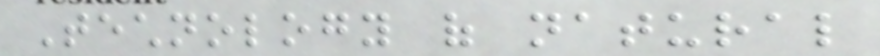Technology of natural
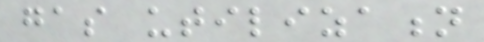gas utilization
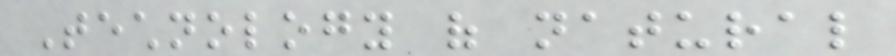Technology of natural
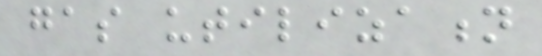gas utilization
